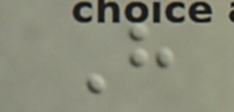H
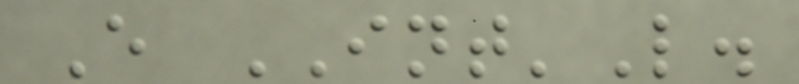E INT'L.
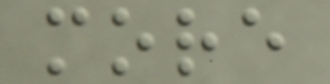more
